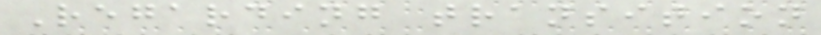Regarding transition
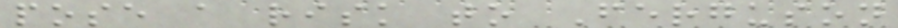pose a risk to Ferguson
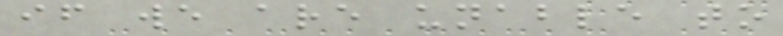if we are unable to
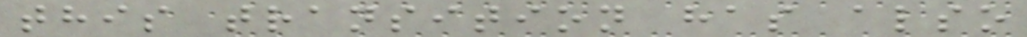this transition has also
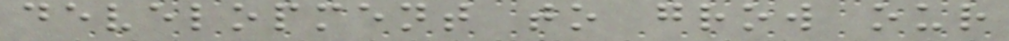development to grow our
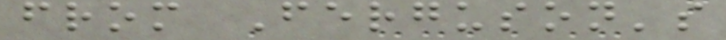from Ferguson's
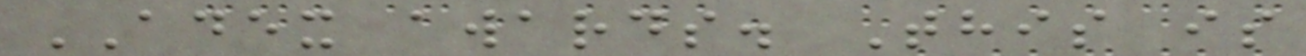ADEX awards. This is
